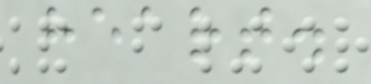heart.
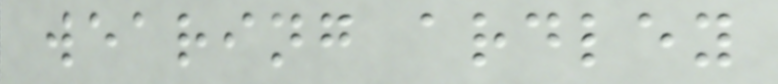wearing ardley
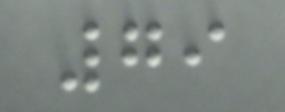79
